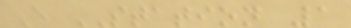E STATION 1
